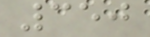350
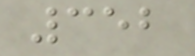352
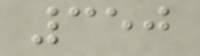350
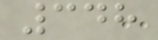348
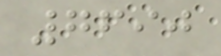7690
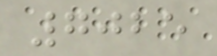7025
